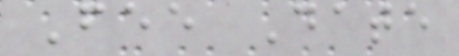Fee Date
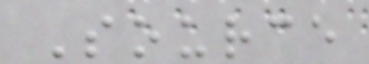Source
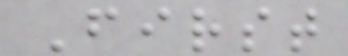First
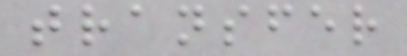transfer
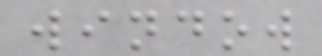window
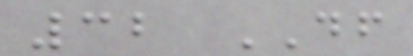32 DF
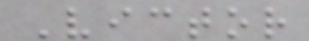Victor
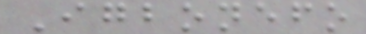Igbonefo
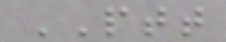PTT
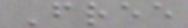Free
